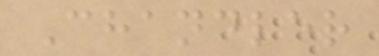Chandler
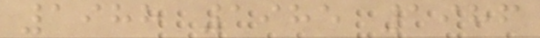1988 1985 1986
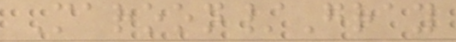Maroon/Gray
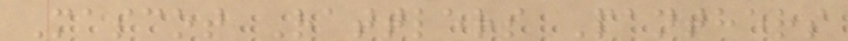Mascot Rattlers Panthers
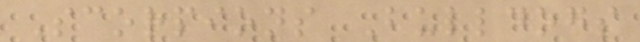Scorpions Bulldogs
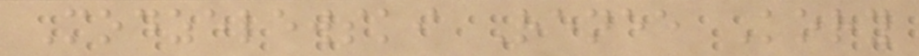Modzelewski Renee Kory
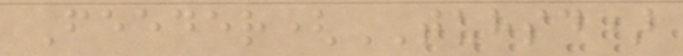Feeder(TUHSD)
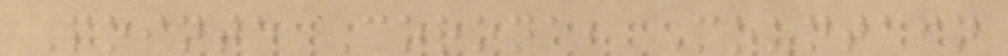Pointe Corona, Mountain
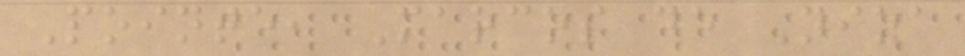Pointe, Marcos de Niza
